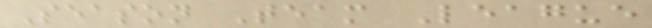Season Team League
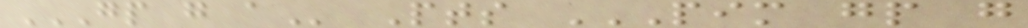GP G A Pts PIM GP G
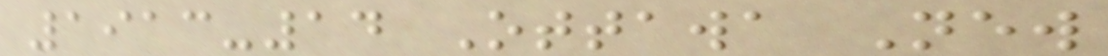1913-14 Ottawa New
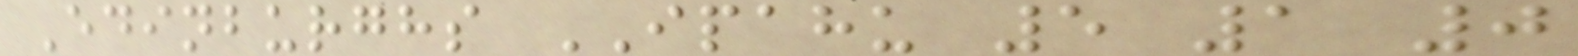Edinburghs IPAHU 5 1 0
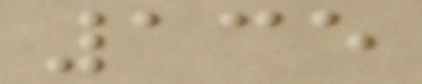135
